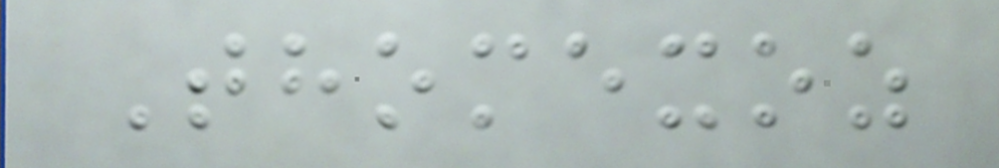Thomexoz
